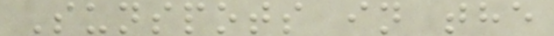Sunspots in the
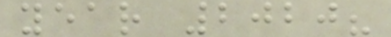year 2020?
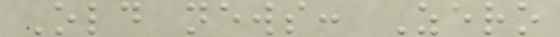Old news: Zero
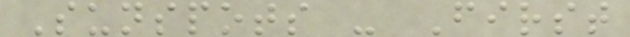Sunspots - First
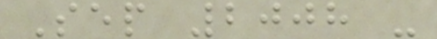Sep 2008 -
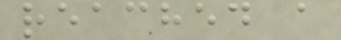reached a
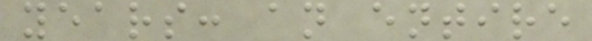years: an entire
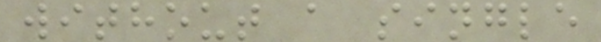without a single
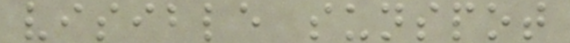visible sunspot
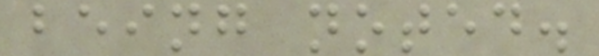being noted.
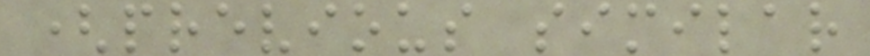(previous similar
